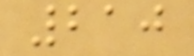210
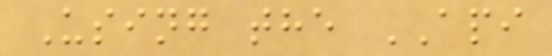Using the API
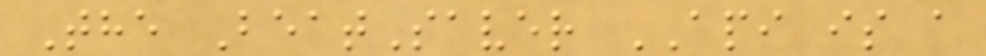The BeatSaver API is a
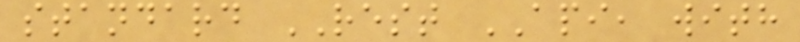standard REST API, with
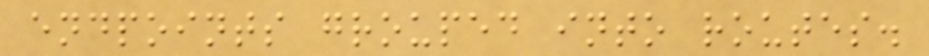endpoints grouped into routes.
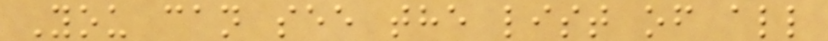You can see the list of all
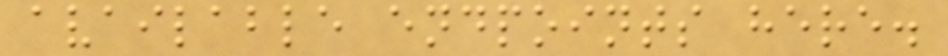available endpoints here.
